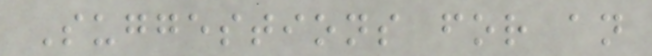Suggestions for an
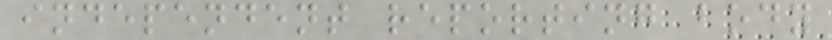independent reporting body
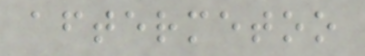aftermetoo
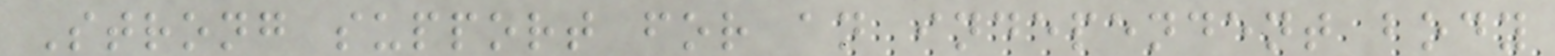Strong support for an independent body
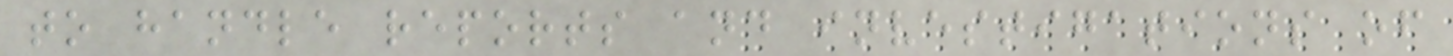to handle reports and investigations of
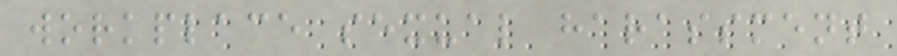workplace sexual harassment
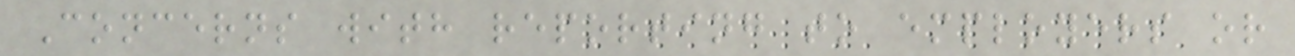Concerns with reporting to employers or
